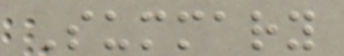Summary
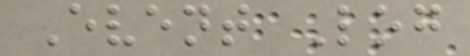Event Log
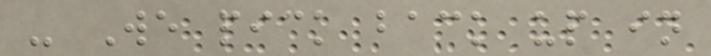- We pick back up in
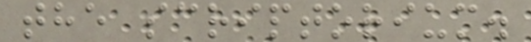the scriptorium.
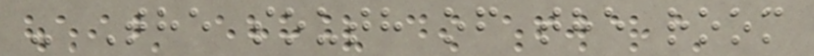- The south of the room
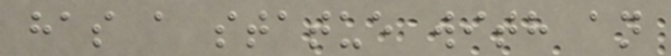has a statue with an
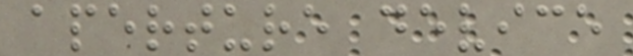aperture device
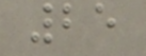25
